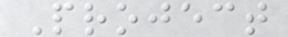Project
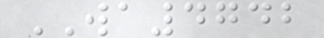WA4742
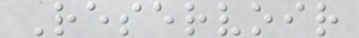Reservoir
